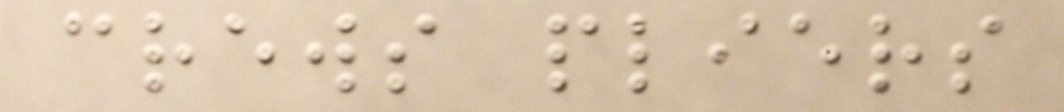crews pliers
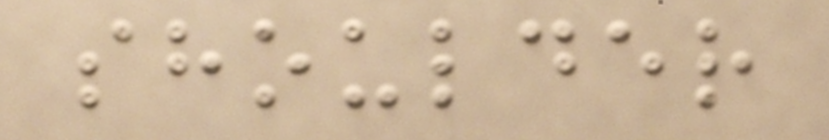shoulder
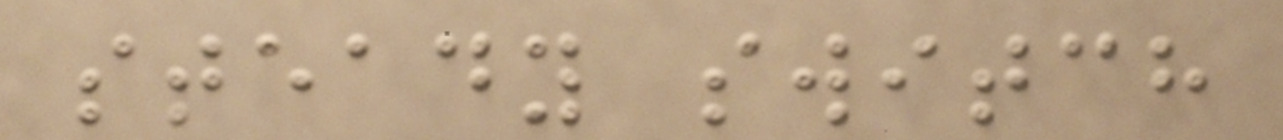steady switch
